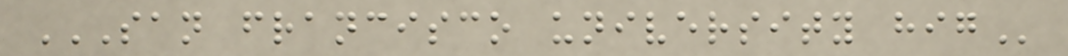SAN FRANCISCO UNIVERSITY HIG
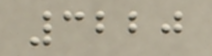3220
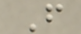F
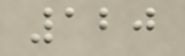120
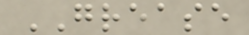GREASE
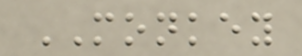MONKEY
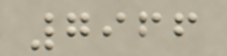7966
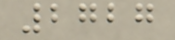2727
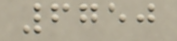6750
